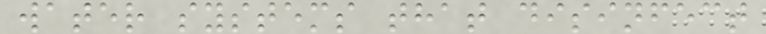water systems that disinfect
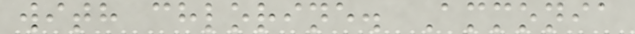with chlorine. Ammonia
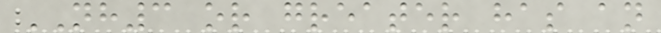NH3 or greater has an
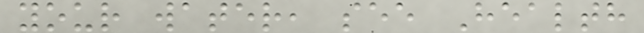your water, see Health
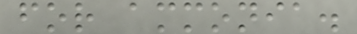for ammonia.
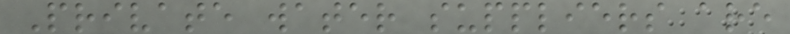Private water suppliers are
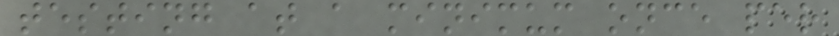testing at a minimum once per
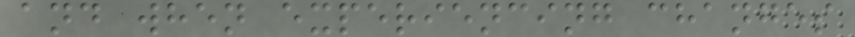and when experiencing changes
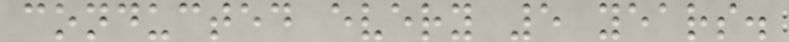conducted every 5 years.
